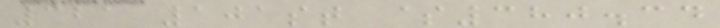321 101st $380.34
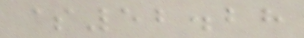$52.28
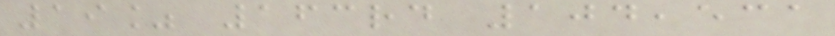19% 163rd 104,531
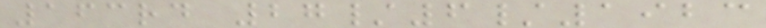163rd 27/6/1923
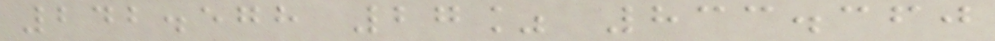242.578 27% 833.360
